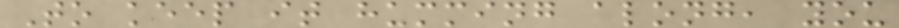To keep it humming along, you
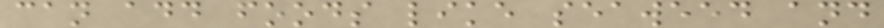can add foods like seaweed and
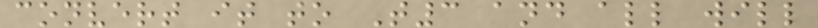convert it to T3 and all will
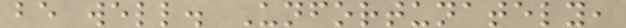be well. Unfortunately,
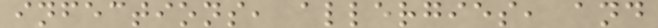infections, allergies, and
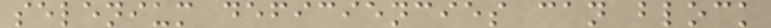selenium deficiencies can block
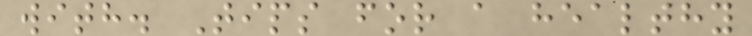with. Tips for a healthy
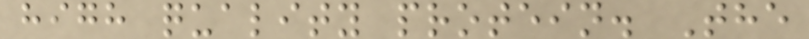high quality protein. The
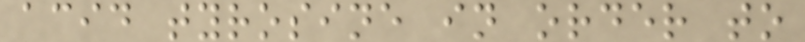acid tyrosine in order to
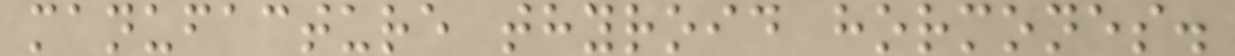manufacture thyroid hormones.
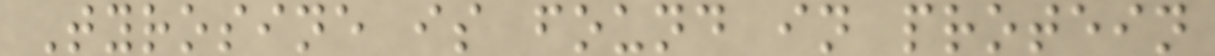Tyrosine is found in protein
